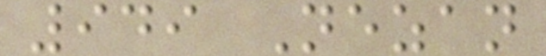949 Nezan
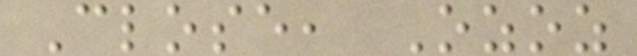Close, Ozoz
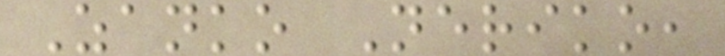Zanko Neriko,
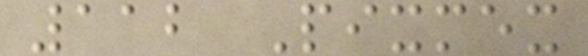112 Pixmex
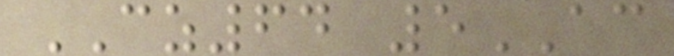CZ64 5AC
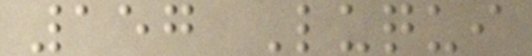157 Luqui
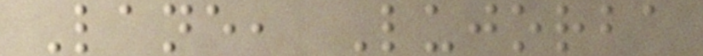Lane, Lujorba
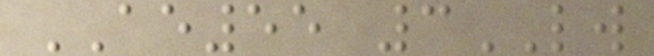AE55 3LW
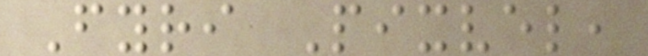Fyri Pixvel,
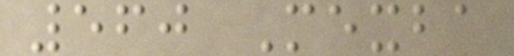560 Mexba
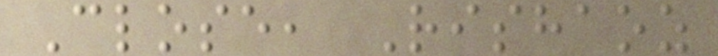Close, Rishaoz
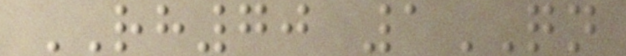RH70 1QN
